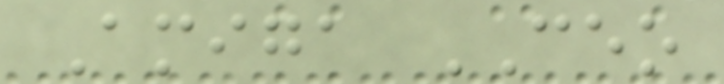Amiga CEO
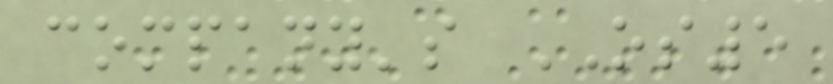company's OS5
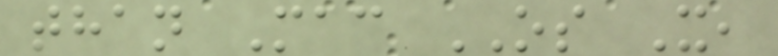than Mac OS X,
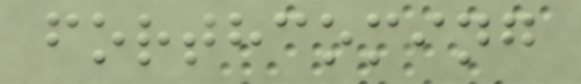forthcoming
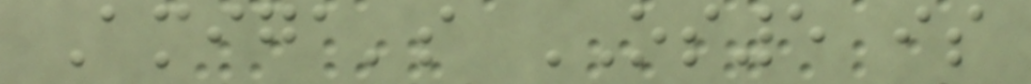Amiga's OS5 is
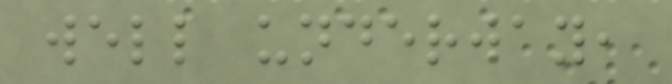well underway,
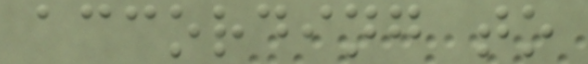according to
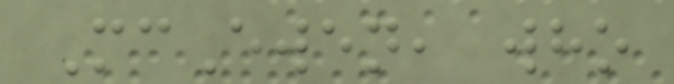McEwen, who
